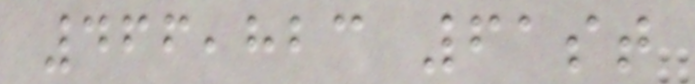466,823 61st
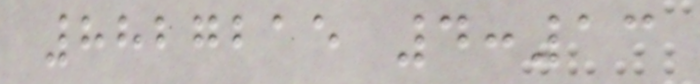8827215 4:13
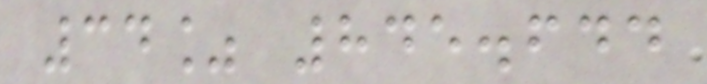34% 845.644
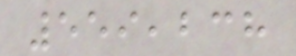559,238
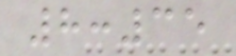8:35
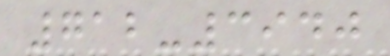712-3940
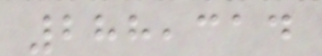288,314
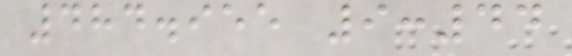484.955 9:44
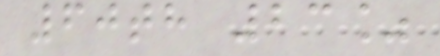60th 23%
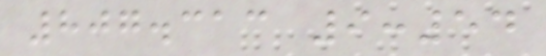807.313 9:54
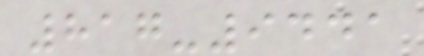817-9441
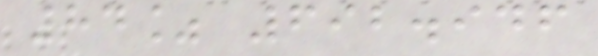84% 692.946
